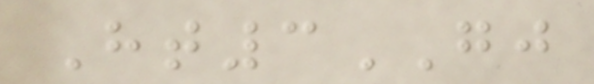Ht3GJ
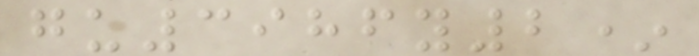gu3986y2*
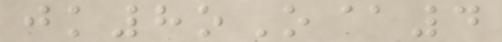jk8oO@4
